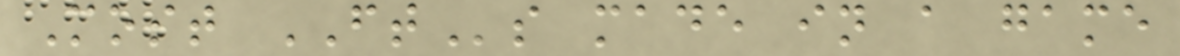Most FTs made in a game
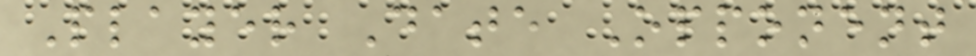Player Date Opponent
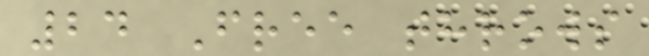24 Free throws
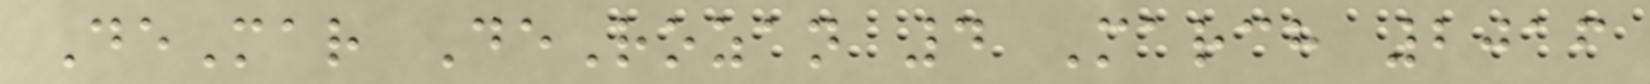DeMar DeRozan 4 March 2016
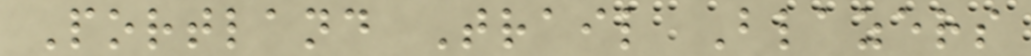Portland Trail Blazers
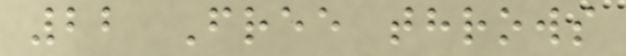22 Free throws
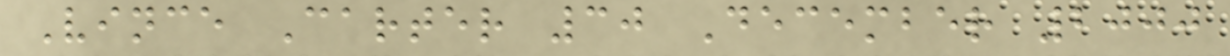Vince Carter 30 December 2000
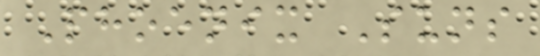Phoenix Suns
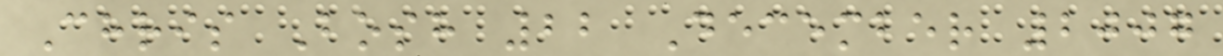Chris Bosh 22 December 2007
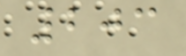203
